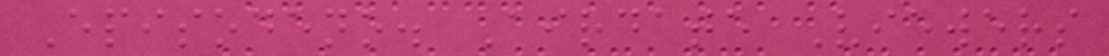Episodeno. Airdate Viewers
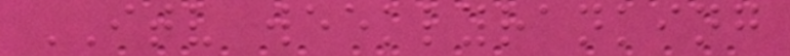ITV weeklyranking
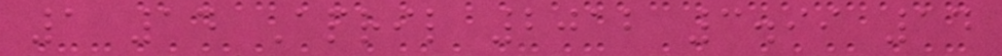1 14 April 2012 3.99 14
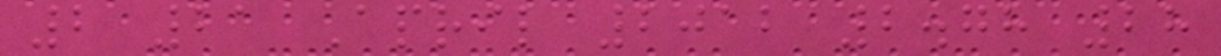2 21 April 2012 2.78 28
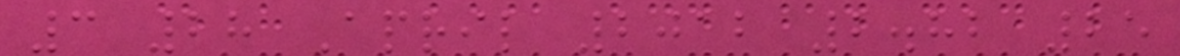3 28 April 2012 2.82 25
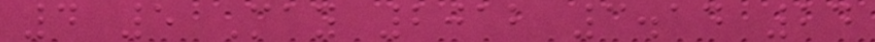4 5 May 2012 3.14 24
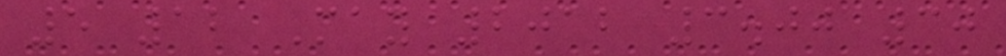5 12 May 2012 3.00 30
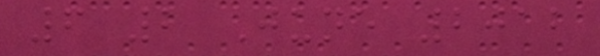6 2 June 2012
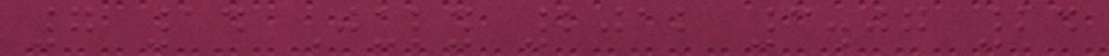7 14 July 2012 3.07 24
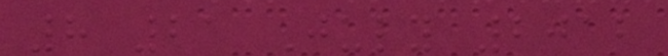8 21 July 2012
